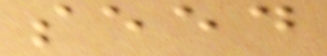seed
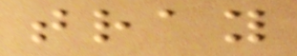tray
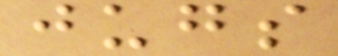jugs
